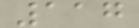117
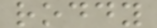roddy
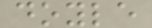doyle
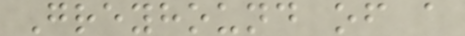Greyhound of a
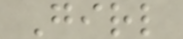Girl
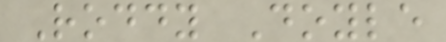Roddy Doyle
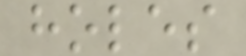holes
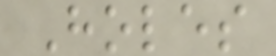Holes
